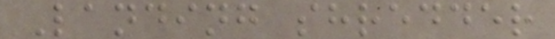Landing shredder
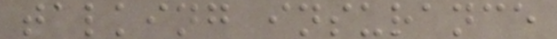talking insurance
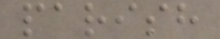parish
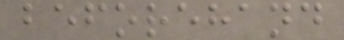beforehand
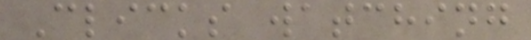Clicks watching
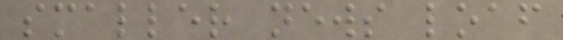smaller news loaf
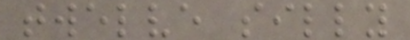twelve silly
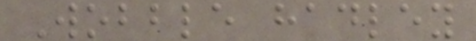Wobble hadley
